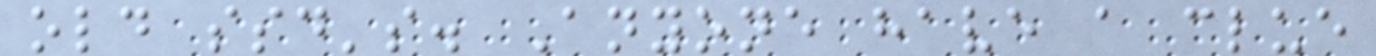old ssd's. Anyone have a clue
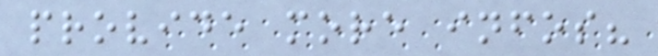provide more infos?
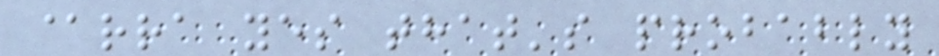@rra yes that's probably
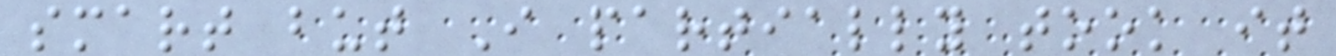smart but I partially took it
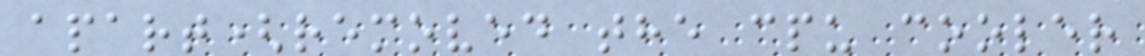apart(removed the cpu cooler
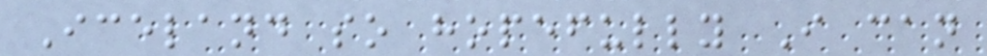Iceland so hopefully I can
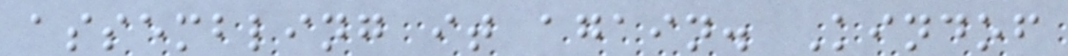assembling it again. Kindof
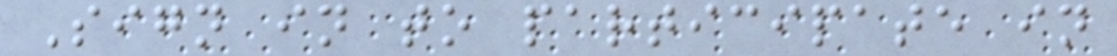Sign in to participate in
